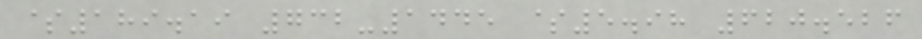$189.19 732-1445 $5.98 620.526
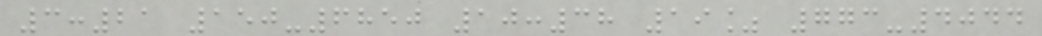3:21 150-6850 10:38 19% 773-4044
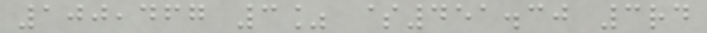100,467 3% $451.30 3rd
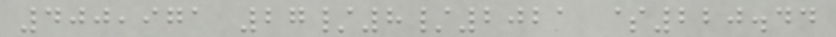400,971 27/8/2021 $220.44
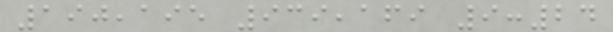190,195 939,169 9:24
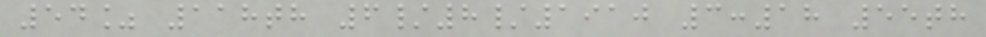54% 118th 6/8/1910 3:18 55th
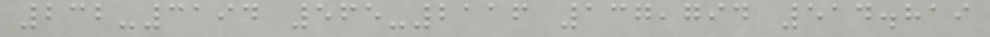232-3194 565-2116 137,794 514.819
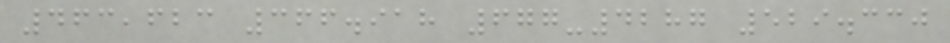463,623 366.918 677-4287 529.330
